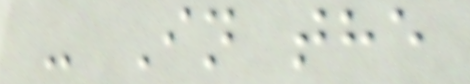- In the
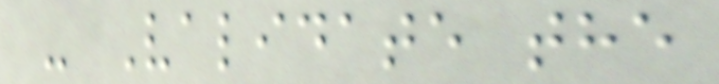- Validate the
